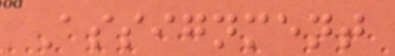Assignment
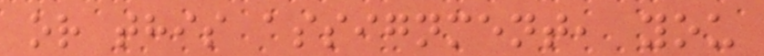or this assignment, you
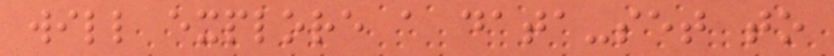will explore a data-set to
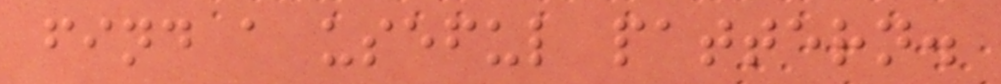find a useful pattern.
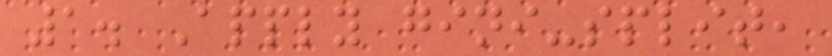1. Apply gini-split,
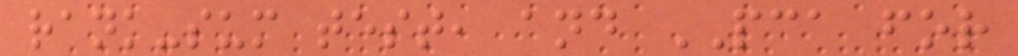rank-sum test, and PCA for
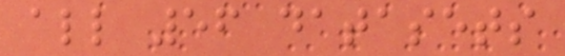all 56 datasets
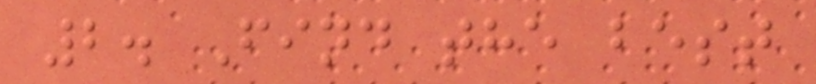2. Find the best
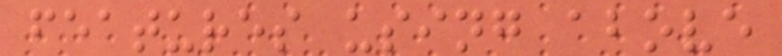features using above
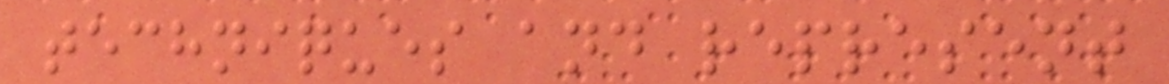techniques and represent
